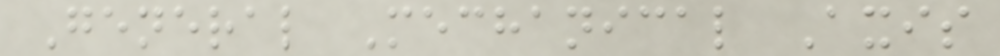General Mechanical Axis
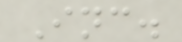Inc.
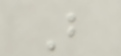B
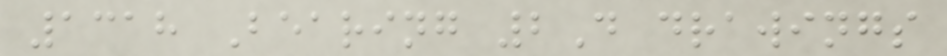1318 Bearing 2D drawings
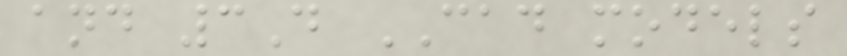and 3D CAD models
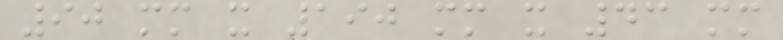90 mm x 190 mm x 43 mm
